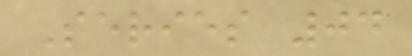Series 04
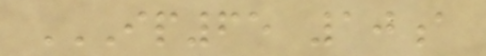IP65 10A
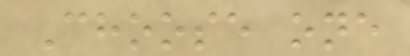Choose one
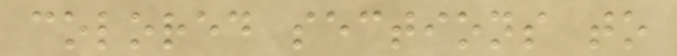colored sections to
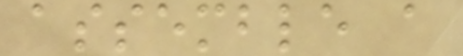assemble a
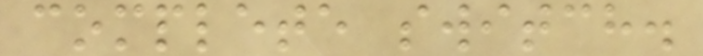complete switch.
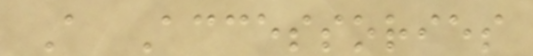A Accessories
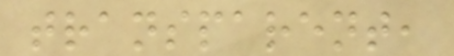transparent,
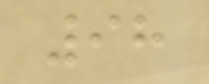98
